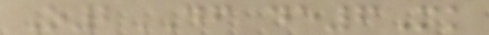O2DF de6Mk
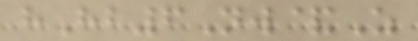hHb6Nw&Z
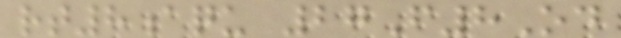rt8aqu 27F8Od
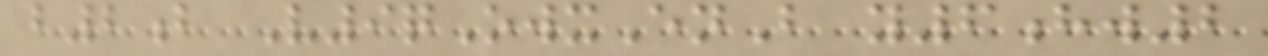b2b V9qOwxEnB y6hw2
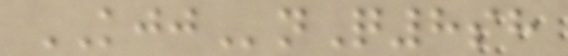KJJnQ8sh
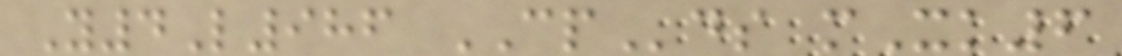Y4L986 CPds mXk6
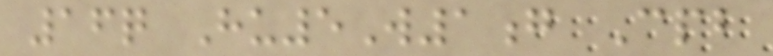16q Hu5W1g Cpb
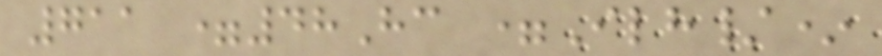711 =48Hc =Ilh/*
